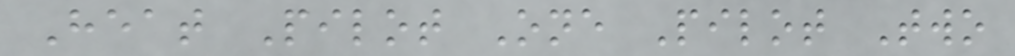Heat Pilot One Pilot Two
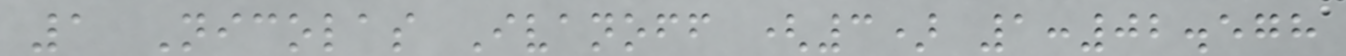1 Nicolas Ivanoff (3) 1:02.578
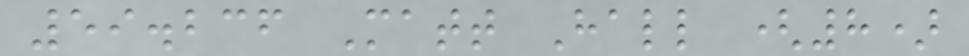59.236 Matt Hall (8)
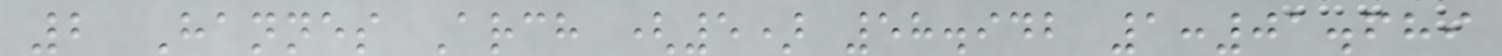2 Hannes Arch (5) 58.942 1:01.689
